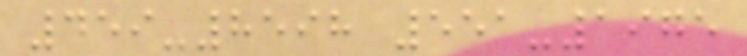459-8598 551-1975
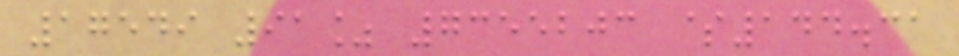17549 91% 7355203 $144.31
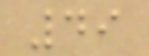49
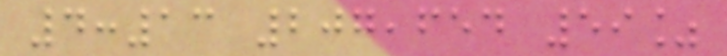4:13 207,654 59%
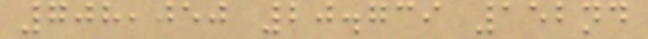708,050 20.739 152nd
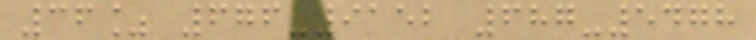36% 676-9152 687-5478
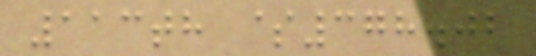113th $378.02
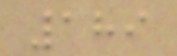189
